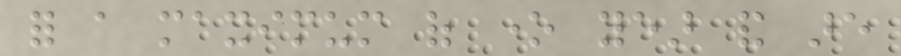for a maximum of one year and are
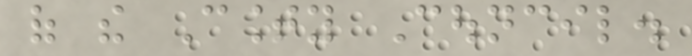of the County Council.
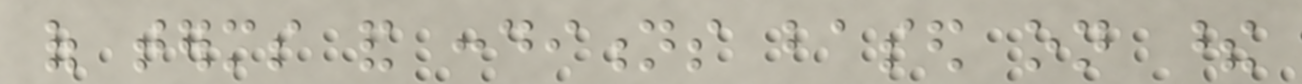of terms and conditions based on these
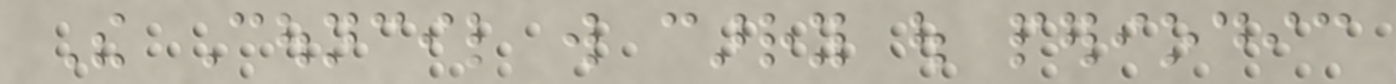The Council will carry out periodic
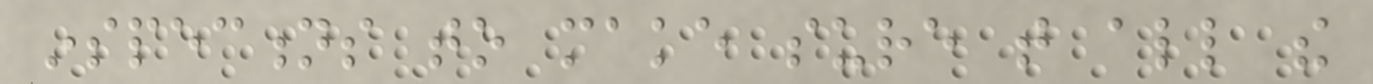inspections to make sure that all the
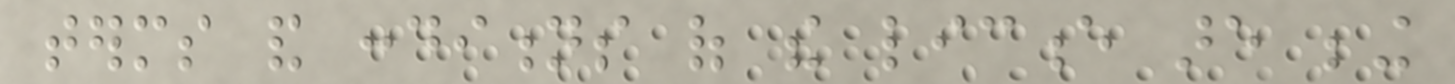terms and conditions of the licence are being
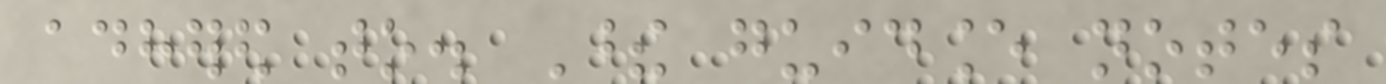adhered to. These guidance notes
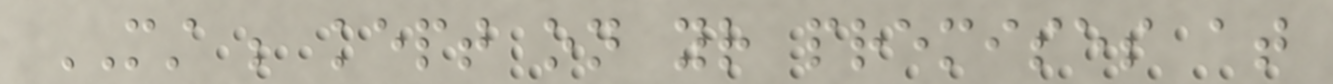MUST be kept on your premises at
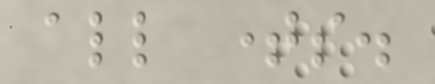all times.
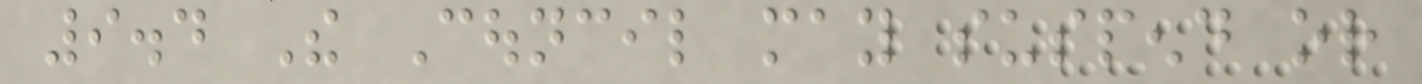9.4 The Council may suspend or
